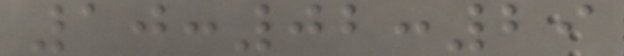10:02:29
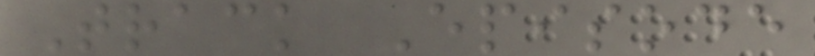Track Episode
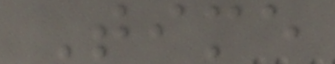Time
